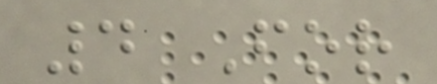4 For
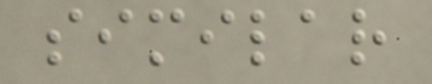similar
